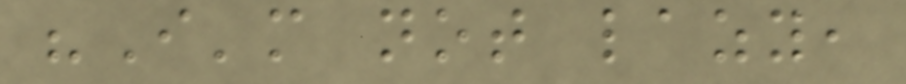"I'm not lazy,
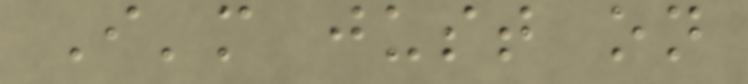I'm just on
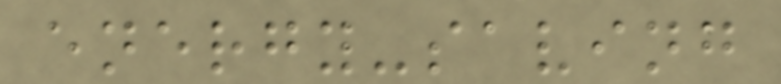energy-saving
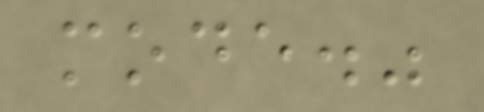mode."
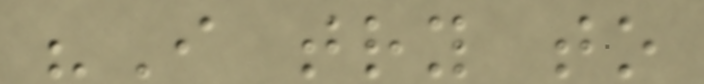"I try to
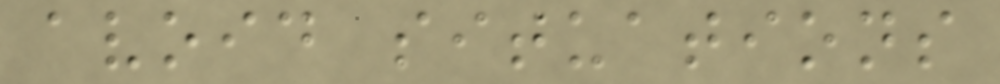avoid situations
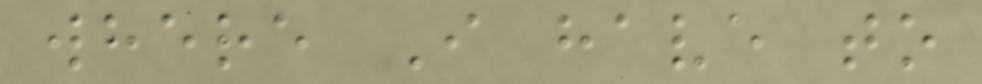where I have to
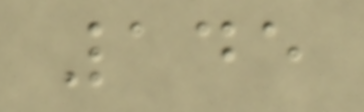145
